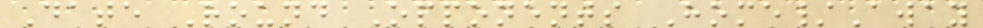Date Round Opponents Home/Away
